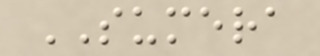SUMERA
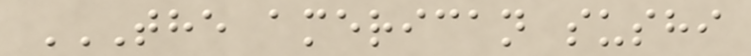THE AMERICAN SUSHI
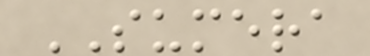SUMERA
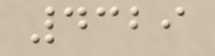4329
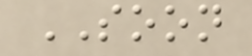SOON
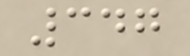347
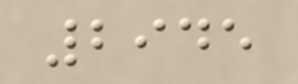2945
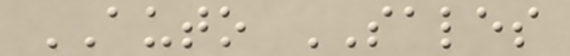AUTO SALES
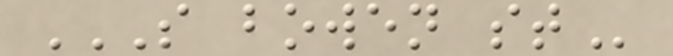S BOWEN ST
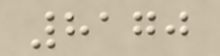8170
